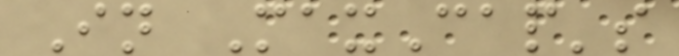In MaxCap's
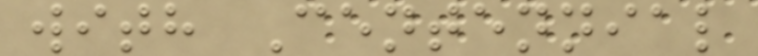with Centennial
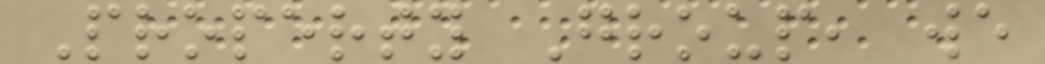Property Group, we
